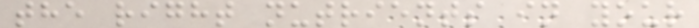the right nutrients in your
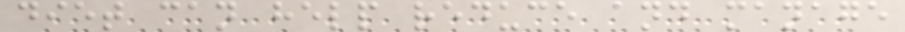diet can help reduce and manage
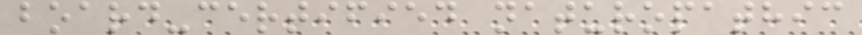board-certified naturopathic
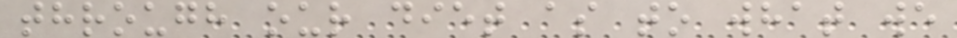through our diet as to what we
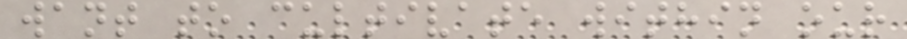want to cultivate within our
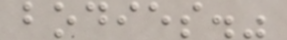bodies."
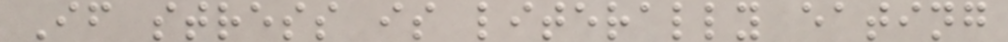If stress is literally eating
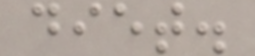diet.
